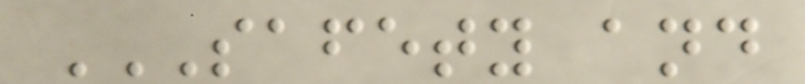SAFETY AND
